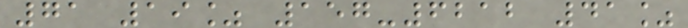71 19% 157-6212 41%
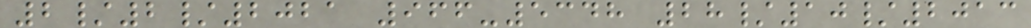2/2/2021 966-5348 28/10/2013
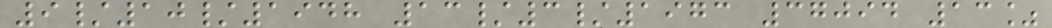9/10/1948 13/3/1973 37094 13%
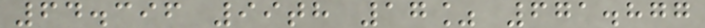64.396 99th 17% 671.877
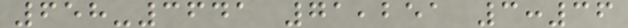658-3641 71,251 3:36
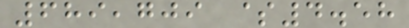689,709 $4.58
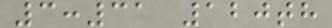3:31 120th
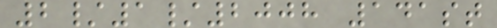2/1/2008 141st
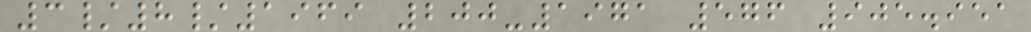3/8/1969 200-1971 576 905.951
